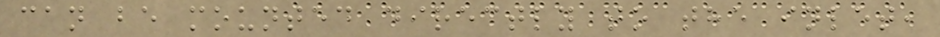can be mounted directly to the inlet,
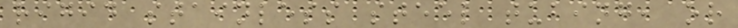rigid stainless steel tubing, or
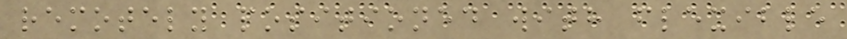remotely positioned with flexible
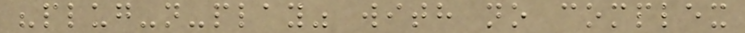"plug-n-play" with no complex
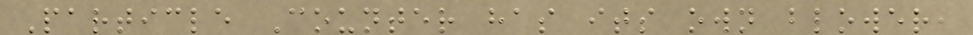Particle Counter has its own blower,
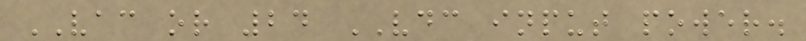VAC or 24 VDC input power.
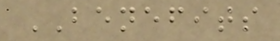BENEFITS
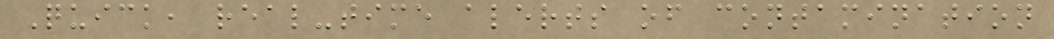Quick, real-time alerts of contamination
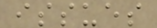issues
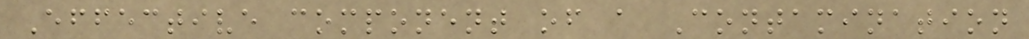Effective component of a Contamination
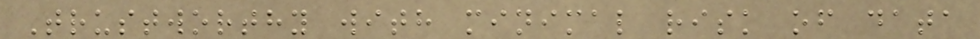Trustworthy with minimal risk of data
